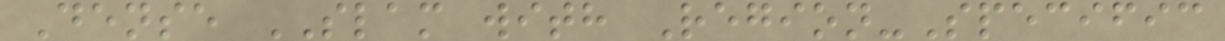Dense SLAM with Region-Specific
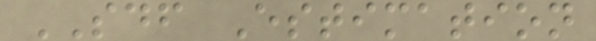SDF Estimation
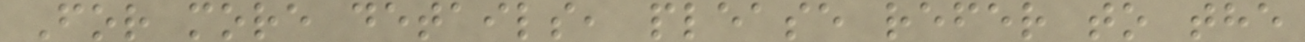For more details, please refer to the
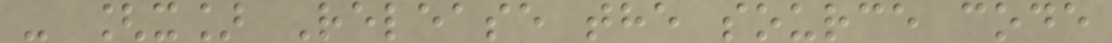- [x] Release the source code
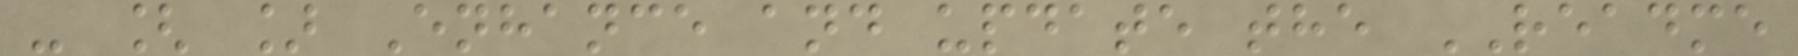- [ ] Enhance and update the README
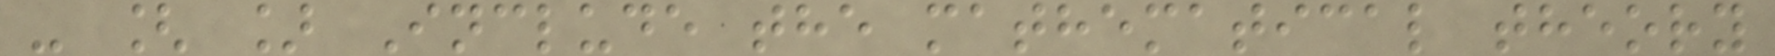- [ ] Include the mathematical theory
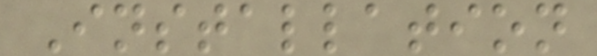Installation
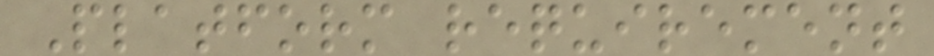Platform requirement
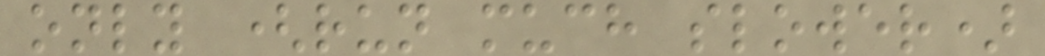only (run much slower)
